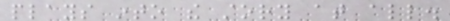plays into the story at all.
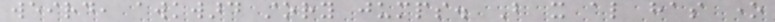weird, awkward story jumps. But it also has one
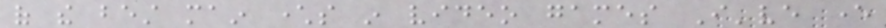of the best main characters in video games I've ever
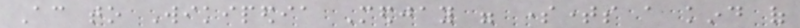According to Wikipedia Medjay were sometimes a kind of
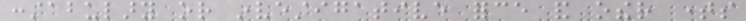constabulary or investigative force and other times
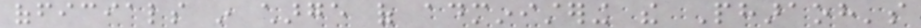officials in charge of administering the Pharaoh's
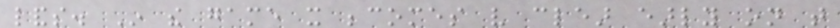lands. In the game it becomes very clear early on that
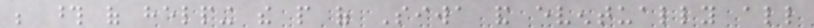be those of helping the people of Siwa and eventually all
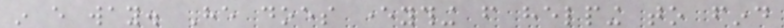in every way. He does everything from helping to find
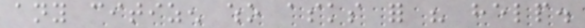any citizen who asks for his help.
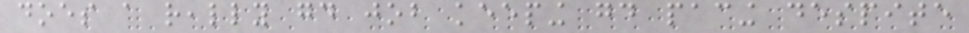does a really good job keeping good pacing despite
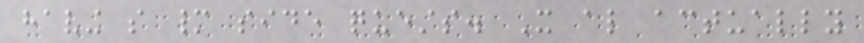having so many side quests. It also actually
